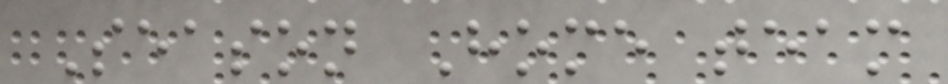Season Home team
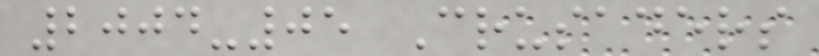2004-05 Crusaders
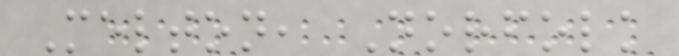Melton, Norfolk
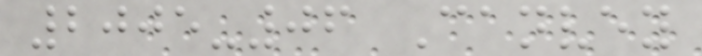2005-06 Canvey
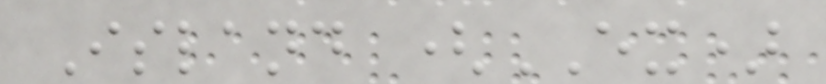Island (EX)
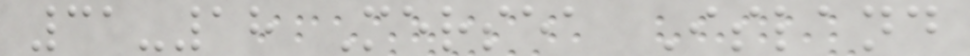31-18 Mersea Island
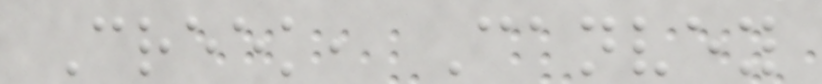Creek, Canvey
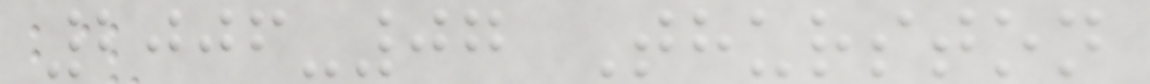2006-07 Thurston
